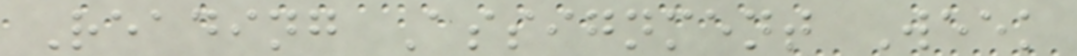Reading Assignment Week
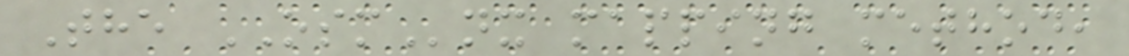The OSMnx mapping method,
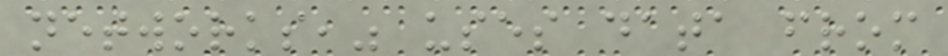networks," uses data from
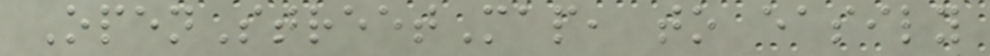OpenStreetMap, to easily
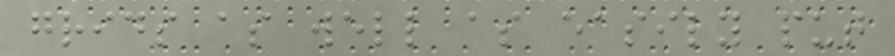grids as well as easily put
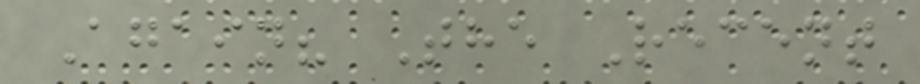Again? The Recent
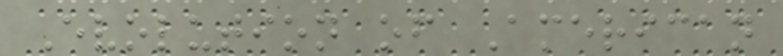Evolution of American
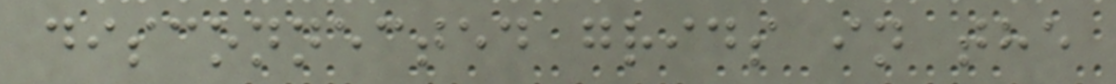disconnected grids in the
